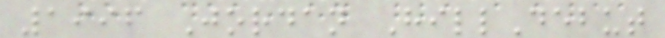1996 Jordan HillDebut
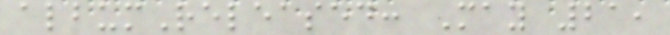albumReleased: May 21,
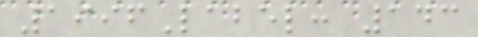1996Label: 143
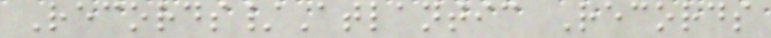Records/Atlantic Records
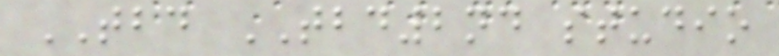TBD TBD2nd studio
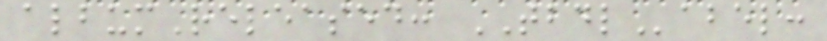albumReleased: TBDLabel:
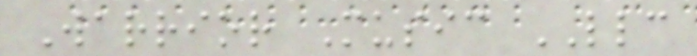Warrior Music LLC
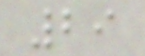29
